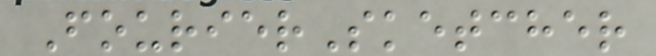FourierSketcher
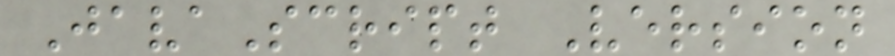JavaScript Version
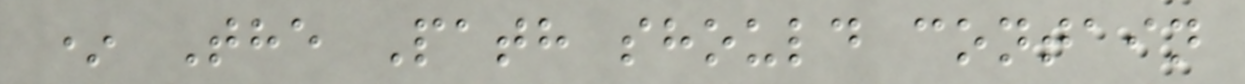* The Path should contain
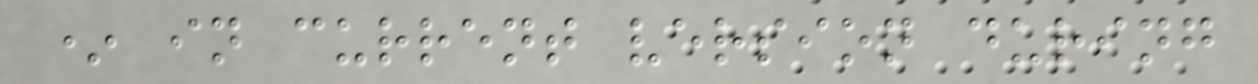* in current version during
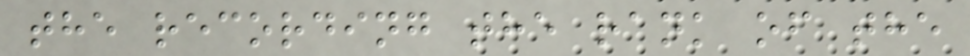the recording the rank of the
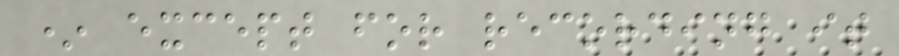* except for recording it
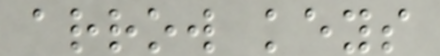arrow keys
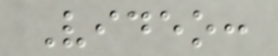Video:
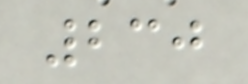230
